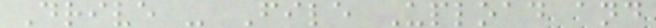Drive - File Upload and
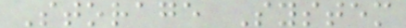Storage System
